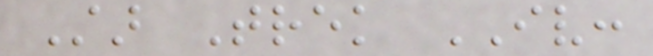Star Trek IV:
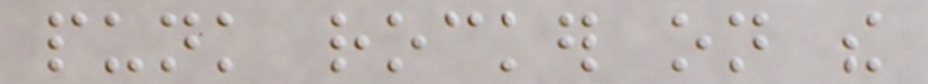punk rocker on the
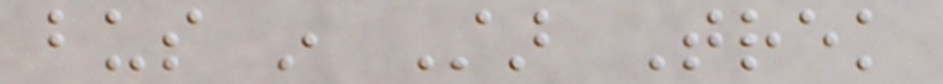bus in Star Trek
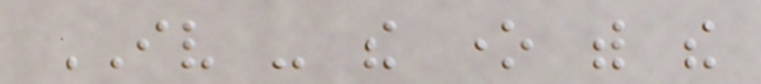IV - the one with the
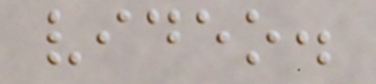video.
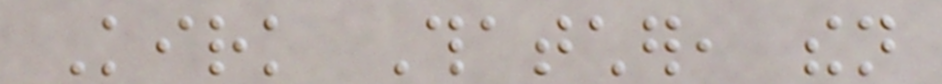Kirk Thatcher, then
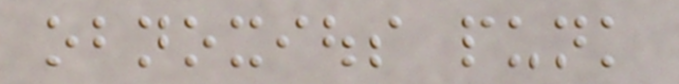obnoxious punk
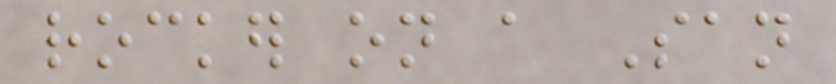rocker on a San
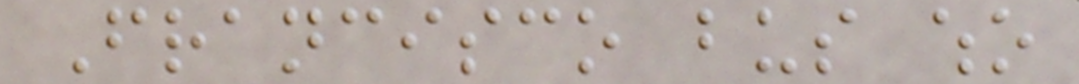Francisco bus who
